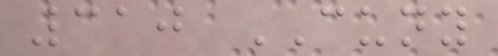310 CUNY
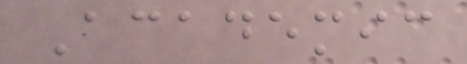Academic
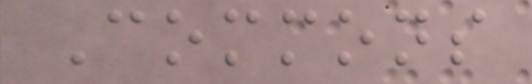Commons
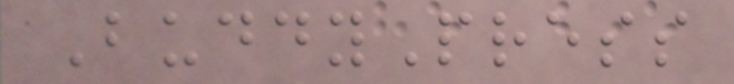BuddyPress
